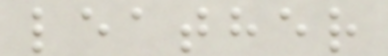leather
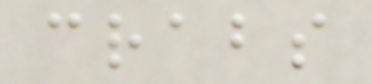crabs
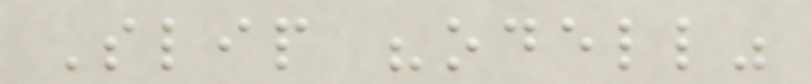Slip "odell"
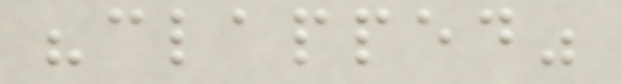"clapped"
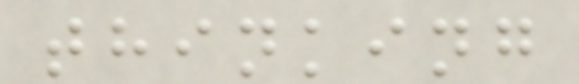thinking
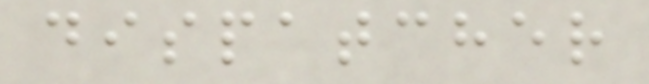dispatcher
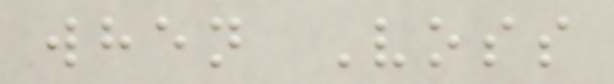when Voss
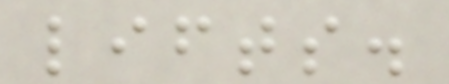lifts.
